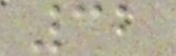32
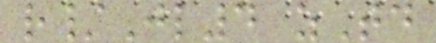r/Jl4 zTd
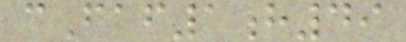cFaf1h49
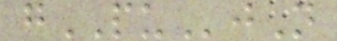gPUjN
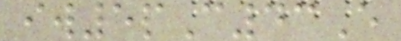iw5pC43E
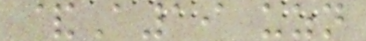&A19 uzn
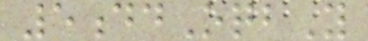5ddOqbY
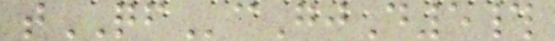tQFcGjD5#
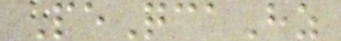PeQcaHz
